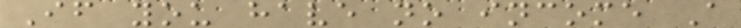If you have no income A
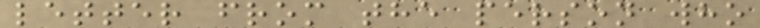letter from the person who
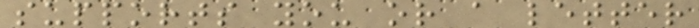supports you or a letter
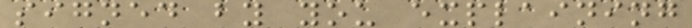signed by you explaining
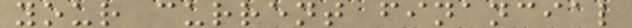your current financial
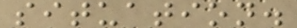situation.
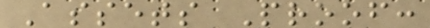Assets Proof:
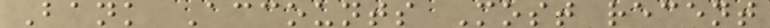Bank Accounts Most recent
